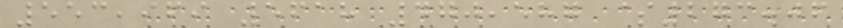553,969 5618 470,587 $273.06
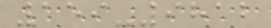159-9812
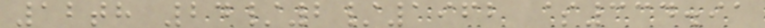12th 24/2/1962 $334.91
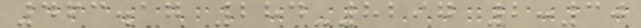463.17 284-8297 2:30
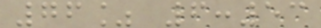76% 6:53
